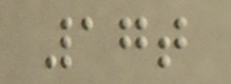17t
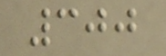300
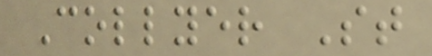Collyer St
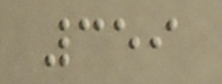359
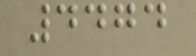4474
